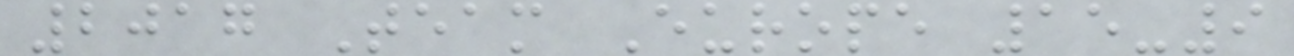2017 Team Europe 15-9
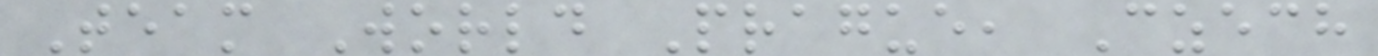Team World Prague, Czech
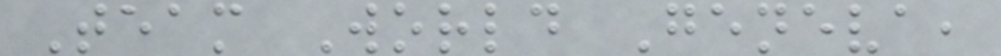Team World Geneva,
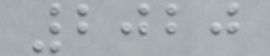2020
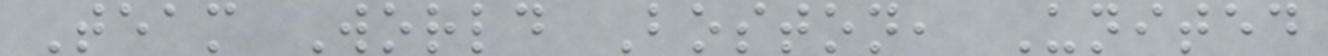Team World Boston, United
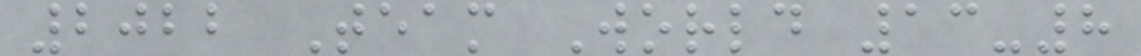2022 Team World 13-8
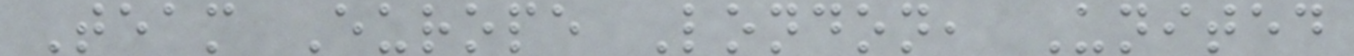Team Europe London, United
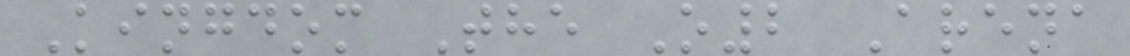Kingdom The O2 Arena
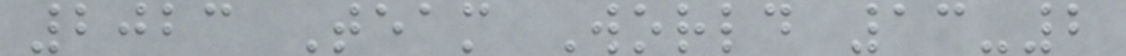2023 Team World 13-2
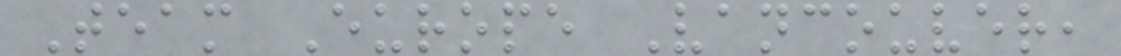Team Europe Vancouver,
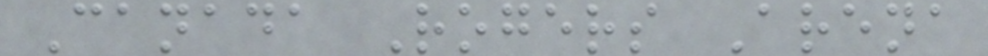Canada Rogers Arena
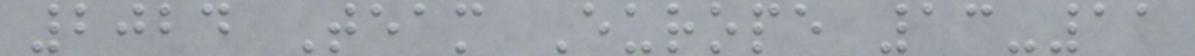2024 Team Europe 13-11
